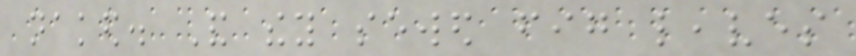naked. And they sewed fig leaves
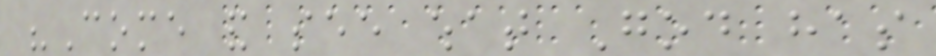"Come and see what God has
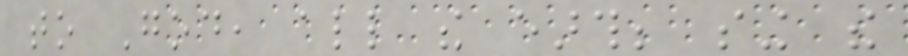to God, all the earth; sing the
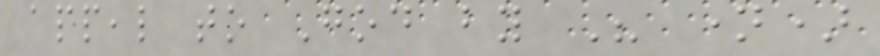appeal to God by His name)
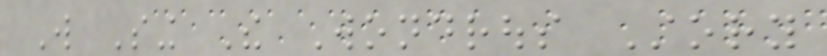Will Sing The Wondrous Story
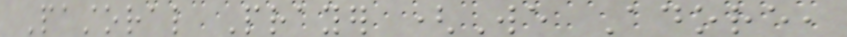Pastoral Prayer (We Adore,
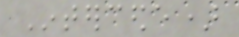Intercede)
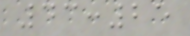43:25
